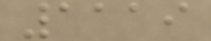1119
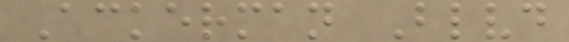Ackerman Blvd
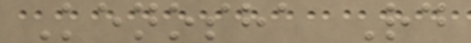Kenosha Rd
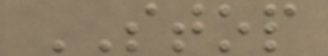STOP
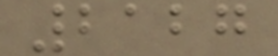2127
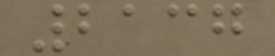2137
